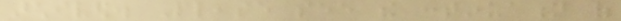archived. Please see the continuation of
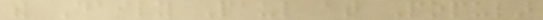the Daily Paul at Popular
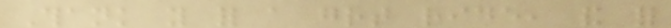Thank you for a great ride, and for
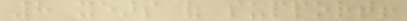8 years of support!
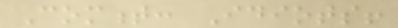Comment: Idiots!
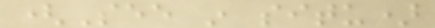(See in situ)
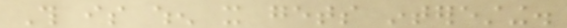This is when it gets interesting.
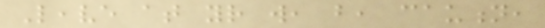Leave at your will, but, caution,
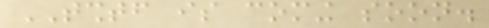TSHTF is coming soon.
